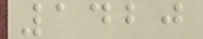1420
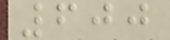600
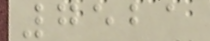7521
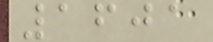1601
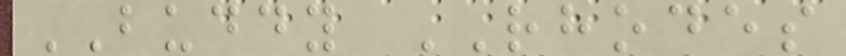BUDDY RHODES
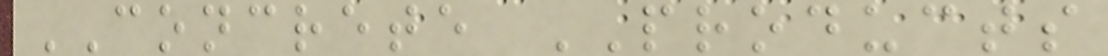CONCRETE PRODUCTS
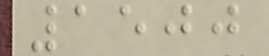1500
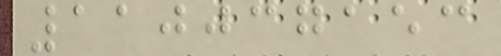110037153
